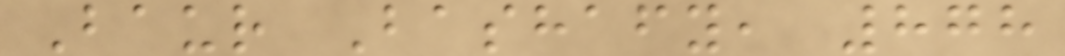Baur Bashafy, 878
